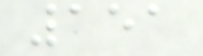151
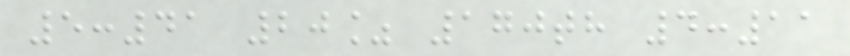5:41 20% 170th 4:11
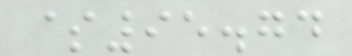$95.74
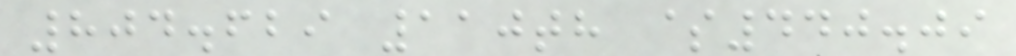804.629 110th $440.09
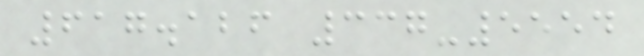617.126 337-5554
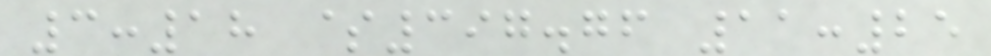3:18 $397.76 11:25
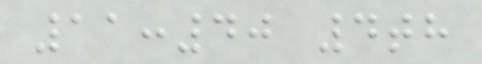11:40 4th
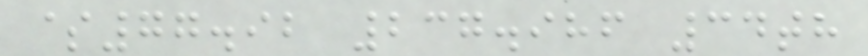$77.92 237.986 34th
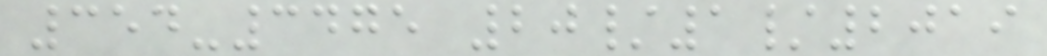354-3475 20/1/2019
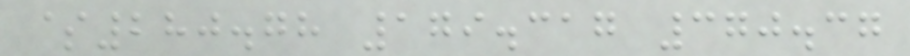$280.78 179.317 370.37
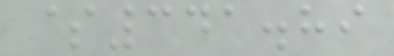$341.89
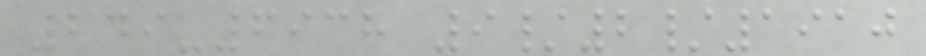249-6938 9/2/1910
